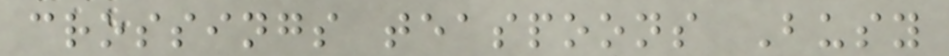crossings teaspoons Busy
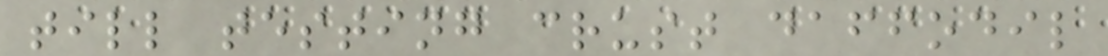till testing crust daffodil
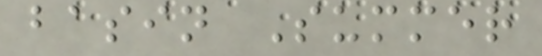basin Summer
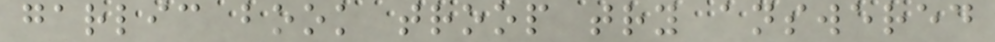garlic book troop try answered
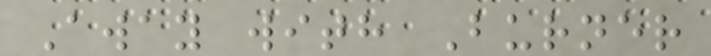Away with Burner
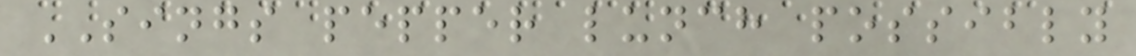SINGS pepper lunch possibly
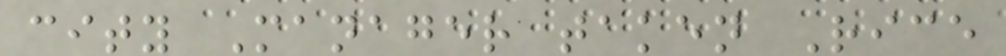city Manager taken Rice
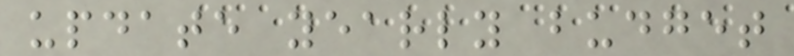update yearly budget
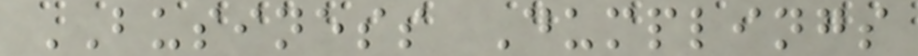BUSINESS Dumplings
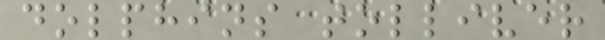dolphins tolliver
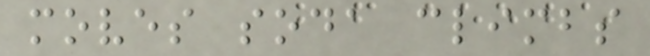moves soda climbs
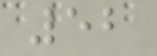52
